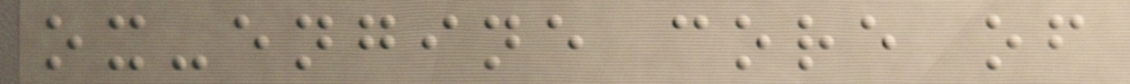ox-engine core of
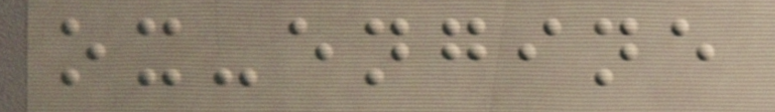ox-engine
